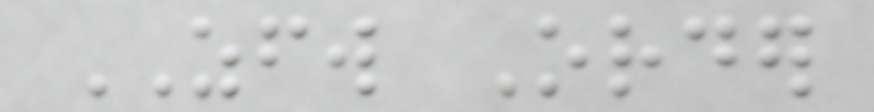ZFW Order
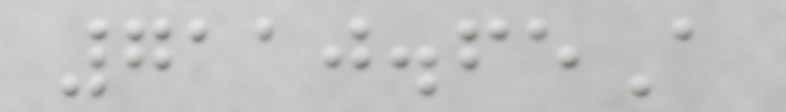7110.65A
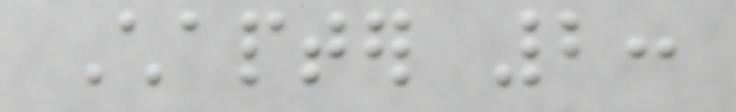Chapter 2:
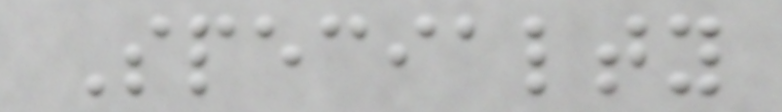Specialty
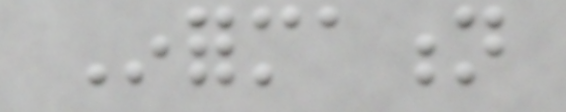Information
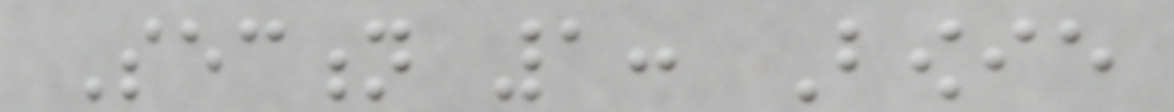Section 1: Bowie
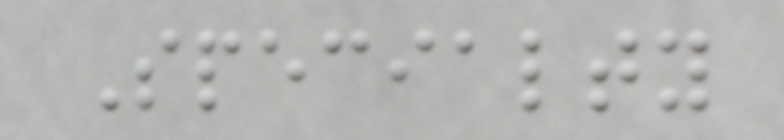Specialty
